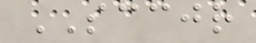SCCJR
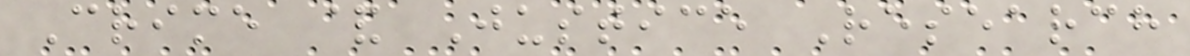Crime & Justice Research
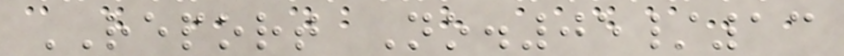REPORT No.05/13
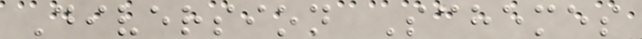Diversion Schemes
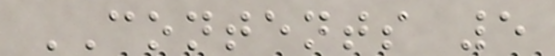CONTENTS 5
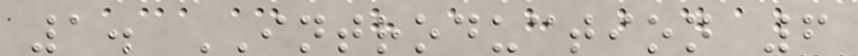1. INTRODUCTION 6
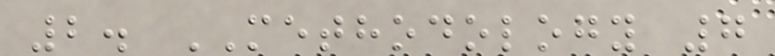2. METHODOLOGY 7
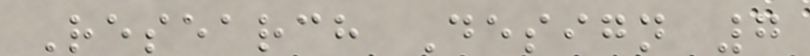Research Design 7
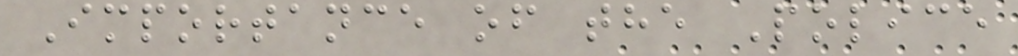Importance of the Police
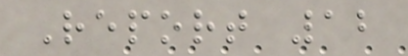Report 12
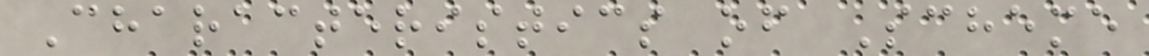Characteristics of Scheme
